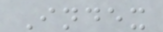Index
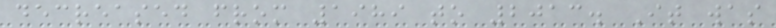decreased from 1989 to 2013. It was
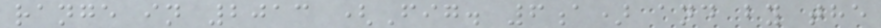range in 2013 (Fig. 6a) and by the
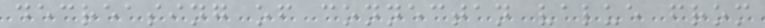decreasing of connectan value from
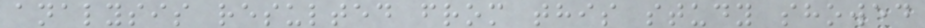analysis resulted from this study showed
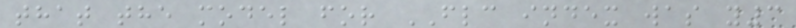that the model for FLC index was y3
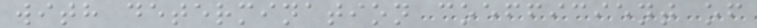with determination coefficient of
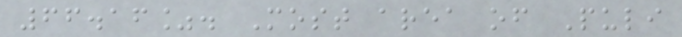66.16%. Most area of Puli
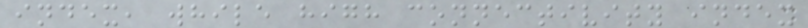index, while high connectivity index
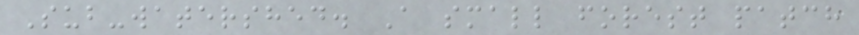Sub-watershed. A small forest patch
